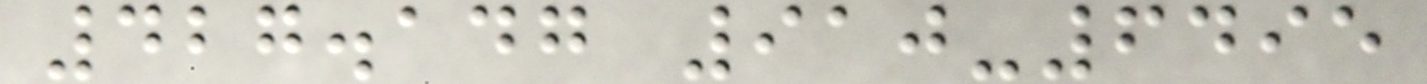427.147 910-6495
